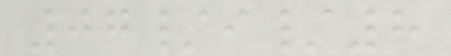07/i/8
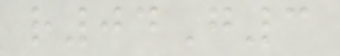r04G3
